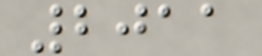2011
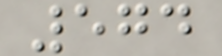574
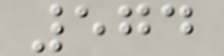574
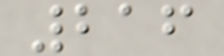216
